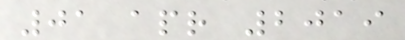01 apr 2019
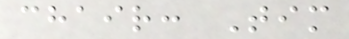chair: Tim
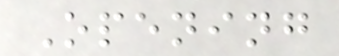Opening
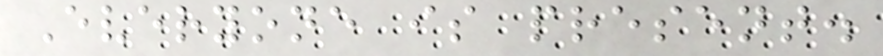Everyone is present.
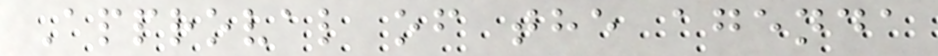Approval of the agenda
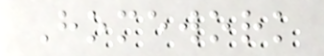Homework
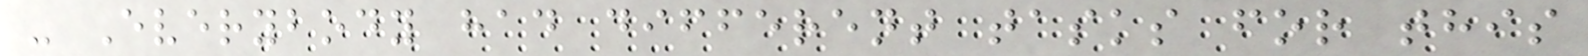- Everybody had different tasks for this
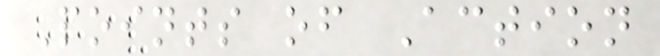Points of Action
